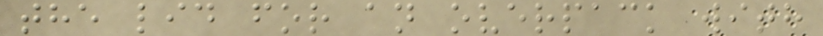the lid for an overpack with
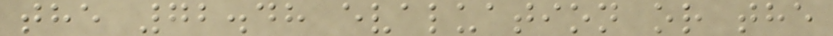the 72.48 evaluation or the
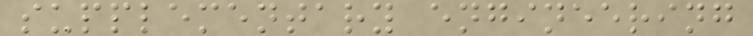supplementary engineering
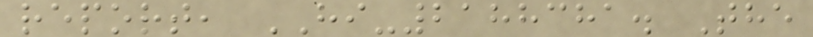report, HI-2188381. The
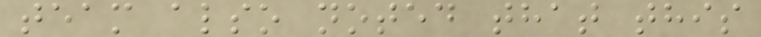team also noted that this
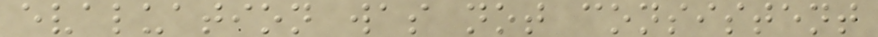evaluation was not consistent
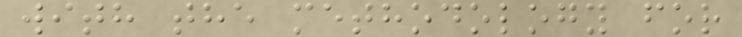with the methodology for
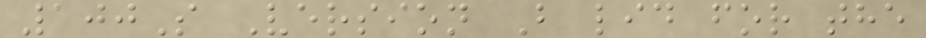100S Version B lid for the
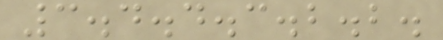3.4.4.3.2.2.
